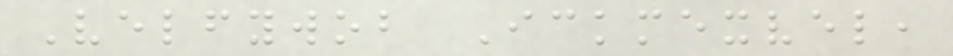Velfywob Ickmexvel,
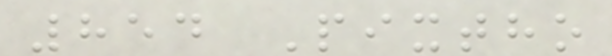854 Pixtho
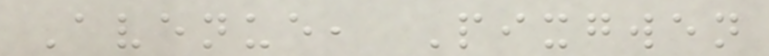Avenue, Pixgwen
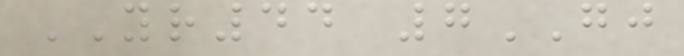YR44 7GJ
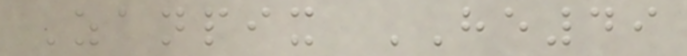Zanpix HE49
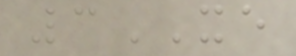3XE
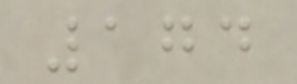174
